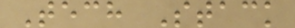Tech Stack
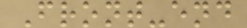Front-end
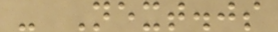- Next.js
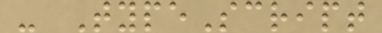- TypeScript
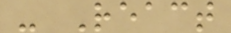- React
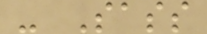- Sass
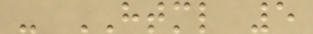- HTML 5
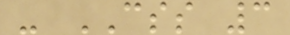- CSS 3
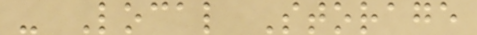- Local Storage
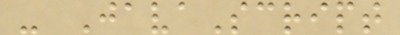- JavaScript
